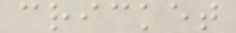cricket
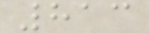813
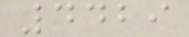4429
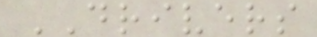DRIVERS
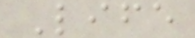Life
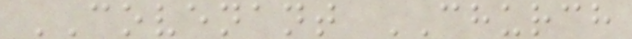COVENANT CHURCH
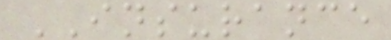INSURANCE
